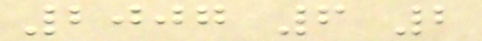2007 6 2
